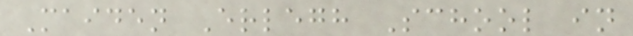Maiden Erlegh School in
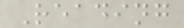Reading
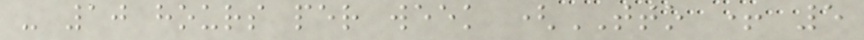- 10 hours per week (TTO + 5
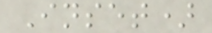Inset)
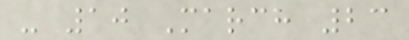- 10 March 23
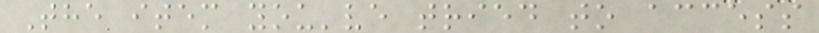The item you've tried to access
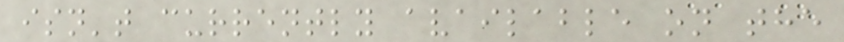isn't currently available on the
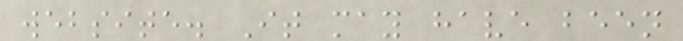website. It may have been
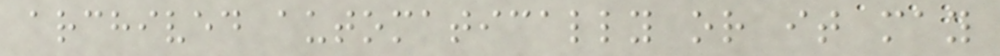archived automatically or it may
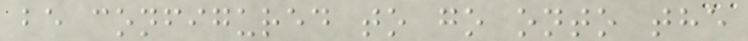be configured to go onto the
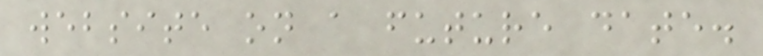website on a future date.
